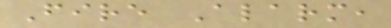Fire Alarm,
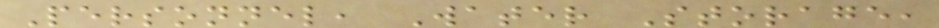Personnel, Water Storage,
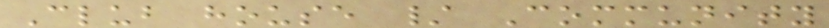Club house / Community
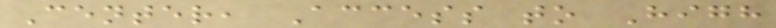Center, Access to High
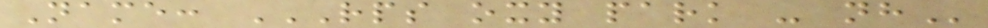Name: RPS OXY PARK - NH
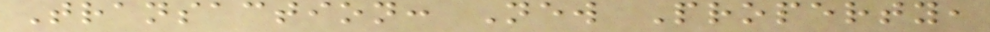Transaction: New Property,
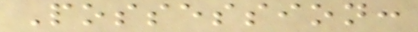Possession:
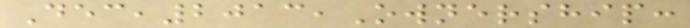Dec,2013,Ownership:
